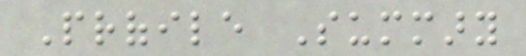Profile Summary
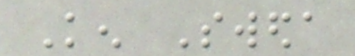Ken Sweda
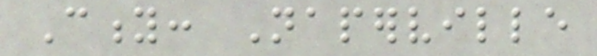City: Naperville
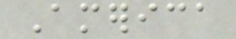America
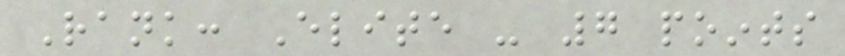Rank: Elite - 7 points
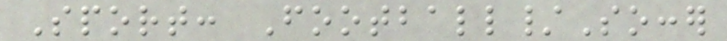Sport: Football/Soccer
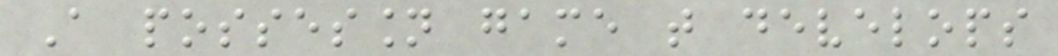A possession game that develops
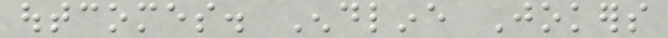outcomes. Endline Jokers
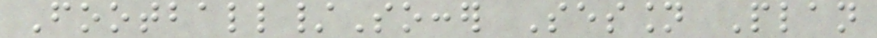Football/Soccer Session Plan
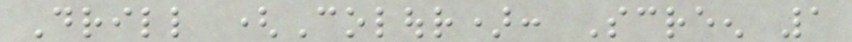Drill (Colour): Screen 1
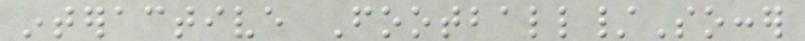interactive Football/Soccer
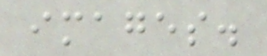images.
